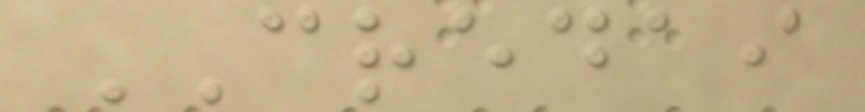CREDAI
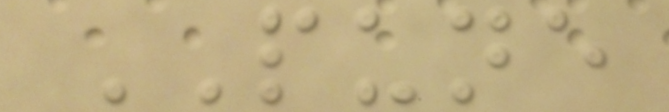PUNE
